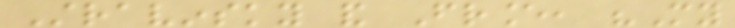Stravinsky and France, "My
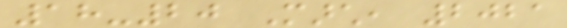18-20 March, 2021
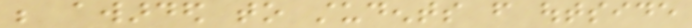be awarded to students from outside
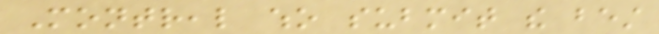Montreal who submit the best
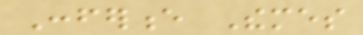Conference Themes
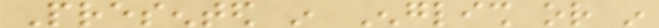Presented in English or in
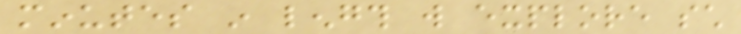minutes in length will explore such
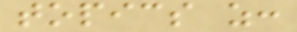topics as:
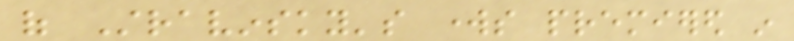of Stravinsky's works premiered in
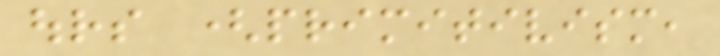ours (primitivism,
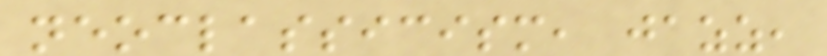neoclassicism, jazz,
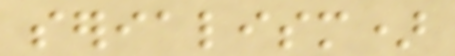serialism)
